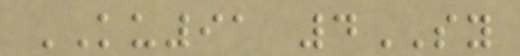KU91 4SY
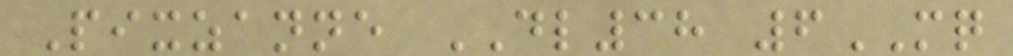Pixzanne DL38 6MQ
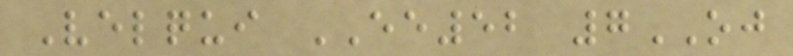Velqui EE52 7OJ
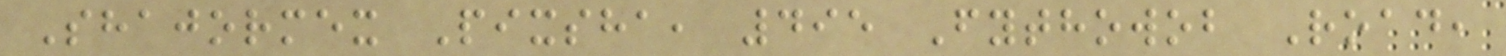Shajormex Pixsha, 495 Fythowob Road,
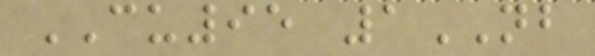CU95 1NB
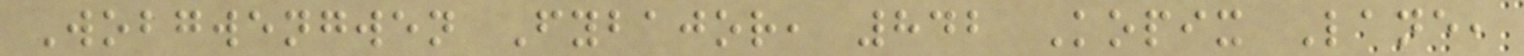Wobgwengwen Fybajor, 842 Kopix Lane,
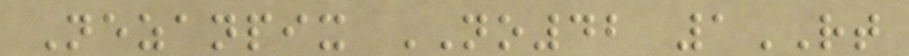Nezanpix NO42 1RT
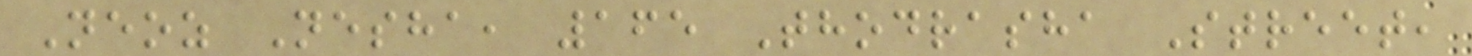Neoz Nesha, 165 Thodrasha Street,
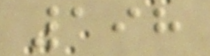198
